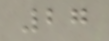27
